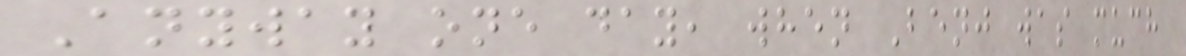Anyway one day, when Benj was much
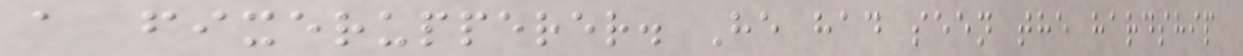a fixerupperer. He had seen the hardship
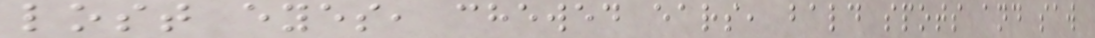lost eyes, chewed ears, bald spots and saw
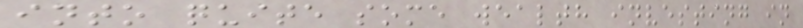into quite some wealth investing in
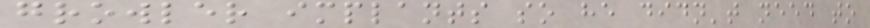growler implants so he didn't need to
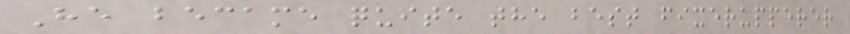He became quite the best fixerupperer
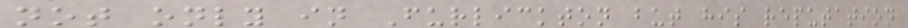not only in Furlickton but his reputation
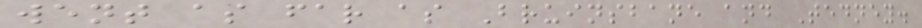went as far as Bruinsbane and Tedney.
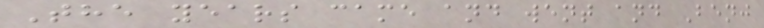The years came and went and Benj
